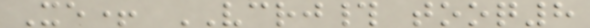Xe+ VCRJ# tooq8
